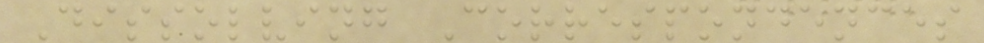Dissolving Correspondences
